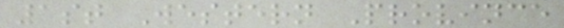1st Western Province
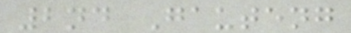2nd Gauteng
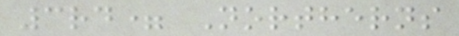3rd= Northerns
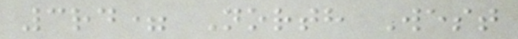3rd= North West
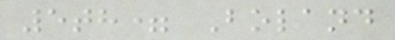5th= Boland
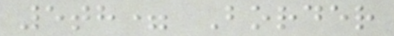5th= Border
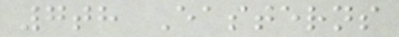7th Easterns
